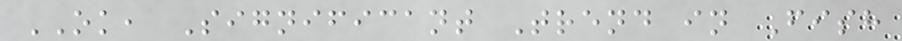OK, Significant Trend in Fish
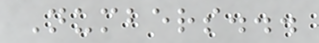Numbers...
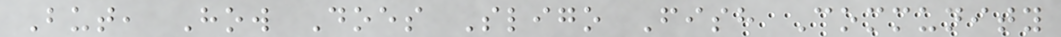But, How Does Sligo Fish Community
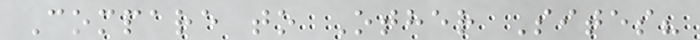Compare to Other Sites?
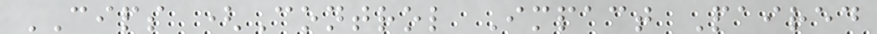CIPS (Control Impact Paired
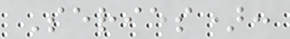Series):
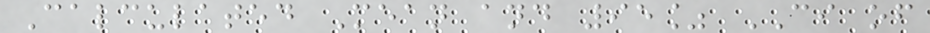Calculated Mean and 95% CI of
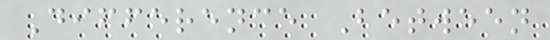Difference Between
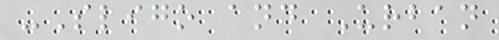-Sligo and Urban
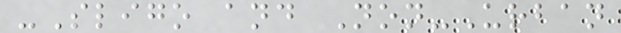-Sligo and Non-Urban
